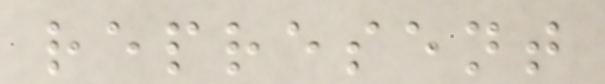represent
